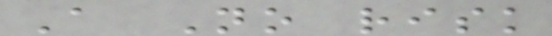A No risk
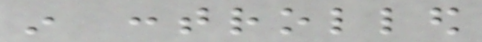in controlled
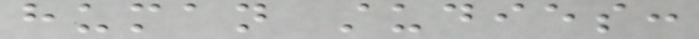human studies:
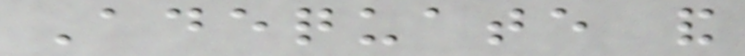Adequate and
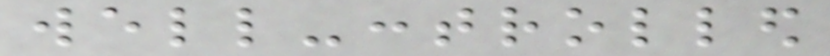well-controlled
